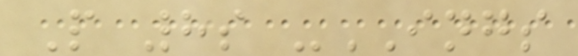P 8s -INGS
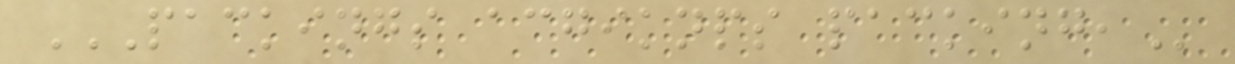PACKINGS ACGIKNPS PACKING,
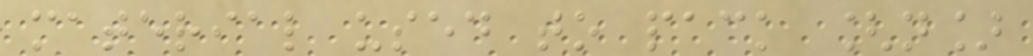material used to pack [n]
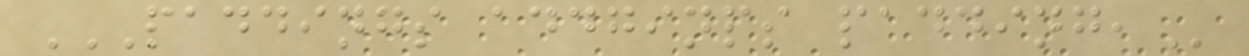PADDINGS ADDGINPS PADDING,
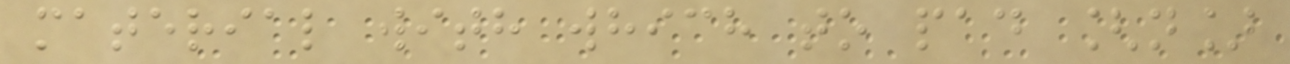material with which to pad [n]
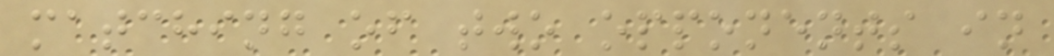matching of two opponents in
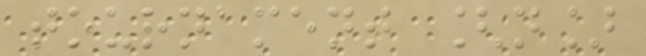tournament [n]
